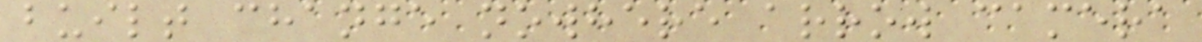built change nowhere arrow camera
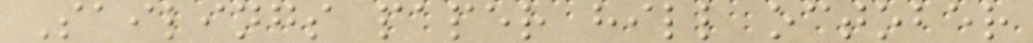Sailings paper hill october
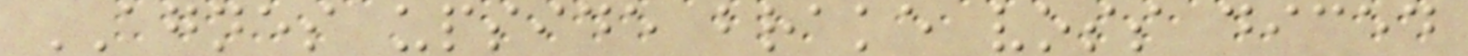AGNES upside brake voss diced
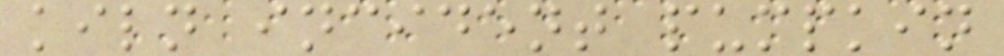kiln incident pumpkin
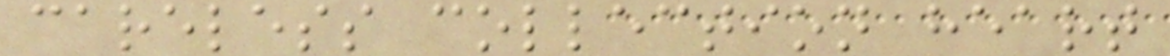careless collection heart
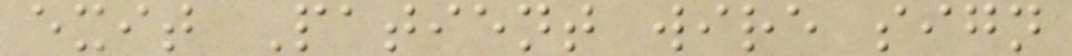exit Patient wire sign
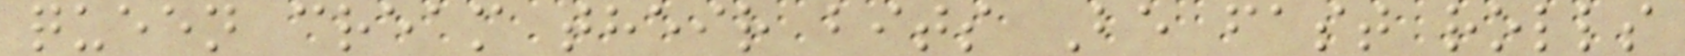queen cream their bits Be fast rolls
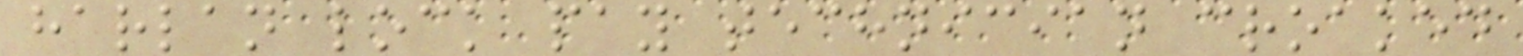harlan lock pay technician croaked
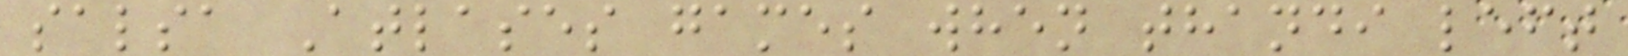salsa Atlases games when thandi left
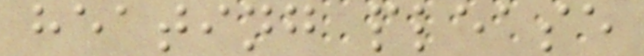heating please
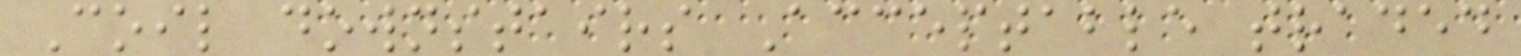Coil downstairs Acceptable traded
